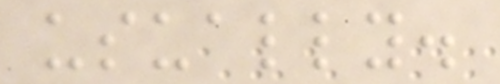usually.
